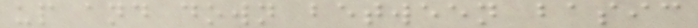up and down between basic
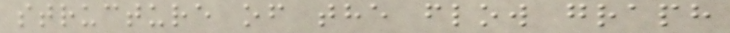structure of the flow graph
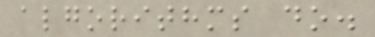algorithms do.
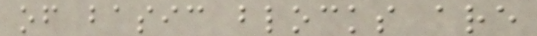of basic blocks are
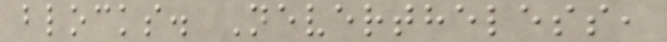blocks. Nevertheless,
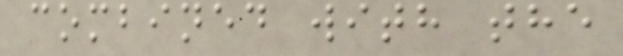combined with the
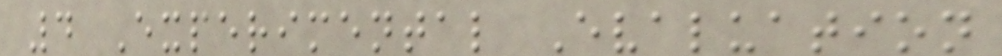4 Experimental Evaluation
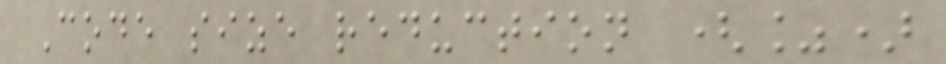Code size reduction (%)
